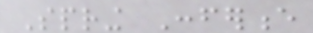Spring Conference
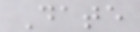Date
